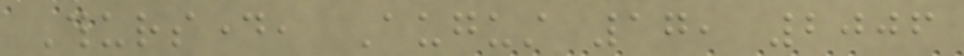Thursday, August 17, 2006
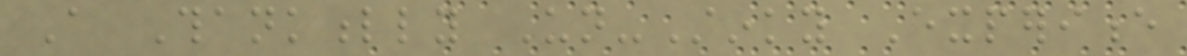A Thankfully Un-Stinky Experience
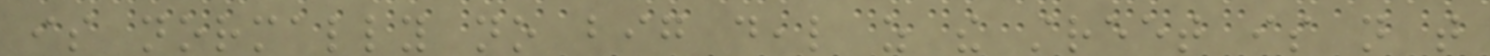is normally no big deal as the street is not that
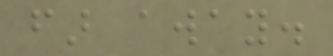far away.
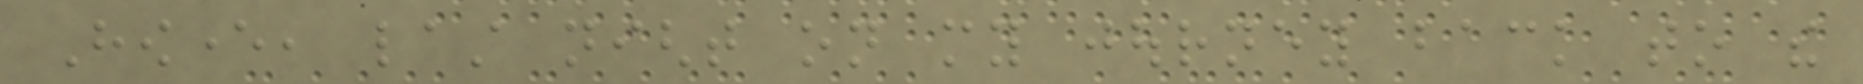However, last night on my journey back to the
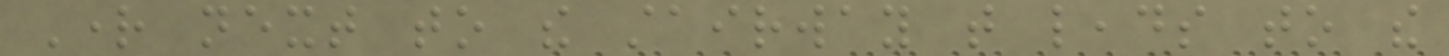Right next to the stairway that leads to the
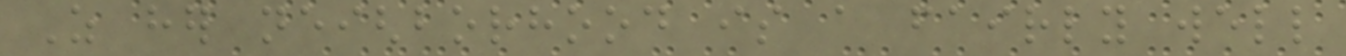As her neighborhood is a fairly well
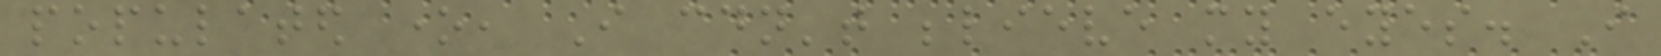populated one, I couldn't believe my eyes. I
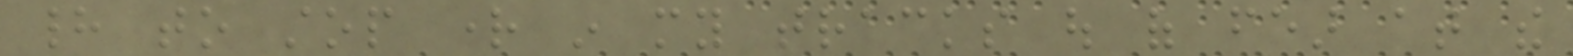had to stop right in my tracks out of fear at the
